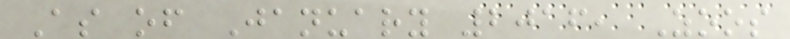As of January 2016, Zoos
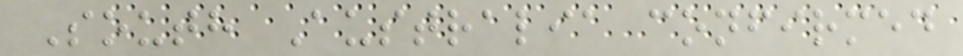South Australia confirmed
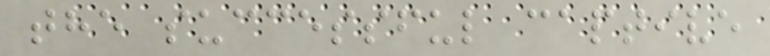the successful captive
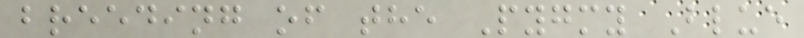breeding of the Pygmy Blue
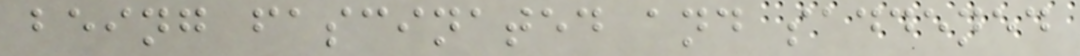being fascinated and saddened
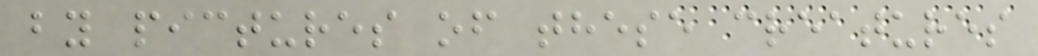by pictures of these creatures
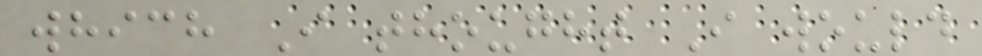which I thought I would
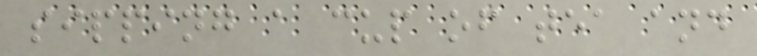sipping a cup of tea and
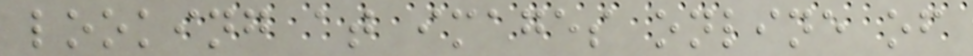looking at images online of
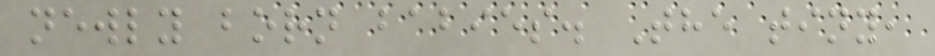newly born babies. The tiny,
